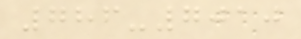786-7010
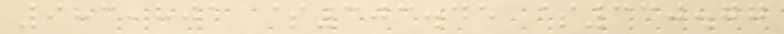983,801 $303.45 $330.77
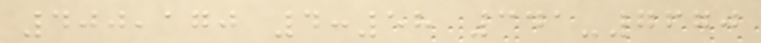400,170 4:58 341-7670
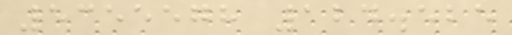5355578 124.525
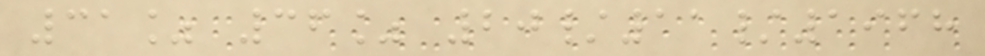31% 36% 20/11/1968
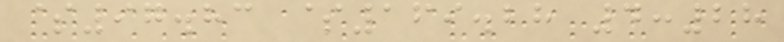$97.83 $169.28 4:28
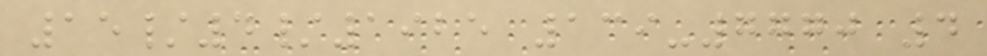15/4/1925 139-7770 4
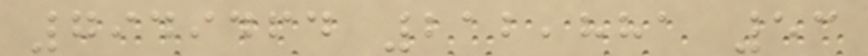7949464 212,881 53
